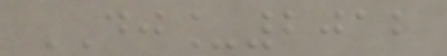DJ_2012
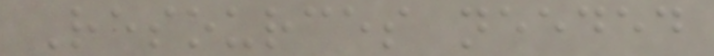Resources needed
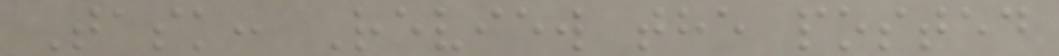Task: Review the posted
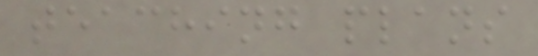teaching plans
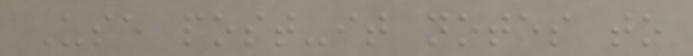Use post-it notes to
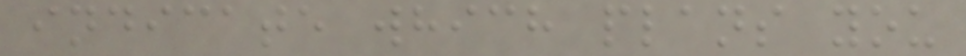indicate which plans you
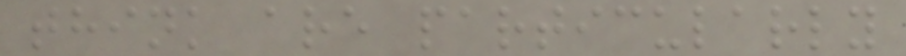think are particularly
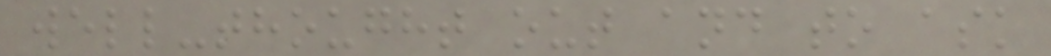well-thought out and to ask
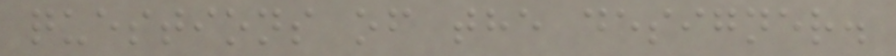questions of the designer.
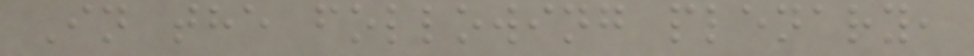In the following plenary,
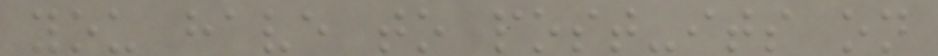you have to post-its on
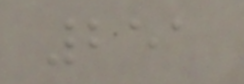251
